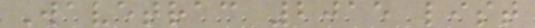Wavetrac 2015 list
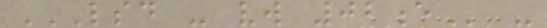LSD - VW 02E -
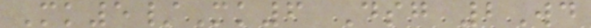Mk5/Mk6 Dsg 2Wd
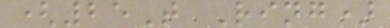(25T Ring)
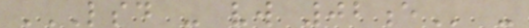LSD - VW 02E -
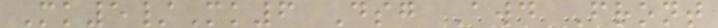Mk5/Mk6 Dsg Awd Front
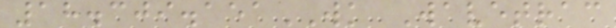18.309.151WK Wavetrac
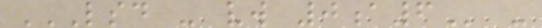LSD - VW 0A6 -
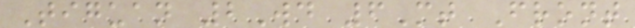Tiguan 2Wd 6Mt Front
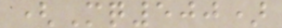(Mq500)
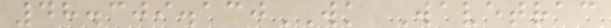48.309.130WK Wavetrac
